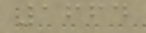1664
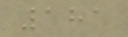181
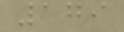179
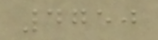4750
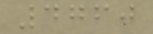4760
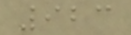923
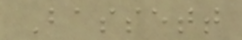Bassett
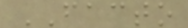FACTO
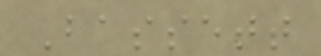Bassett
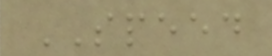SPEED
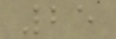25
